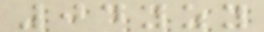04yzy
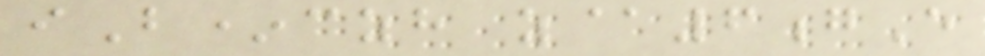iB*czh z@6gE
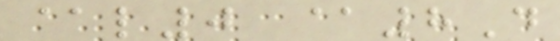@l0 @8D
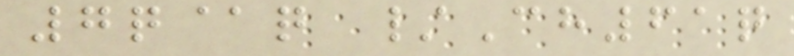7q@q /Ch61q
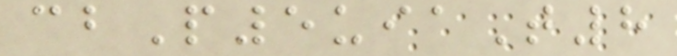cbP5uiaT8
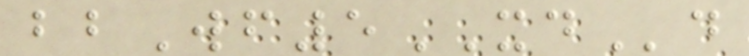bbWf5XDd
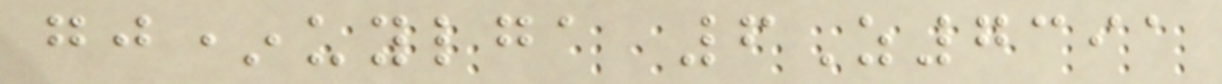gj*uylga 6Z7391
